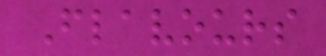Flavours
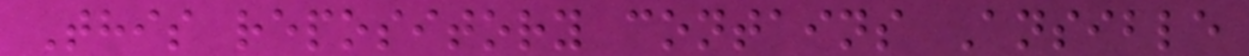This repository contains Ansible
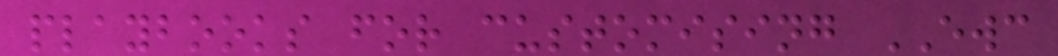playbooks for customising EWC
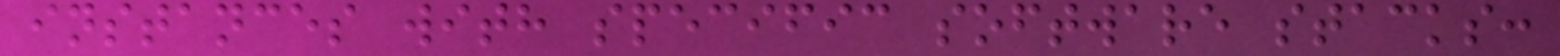instances with specific software stacks:
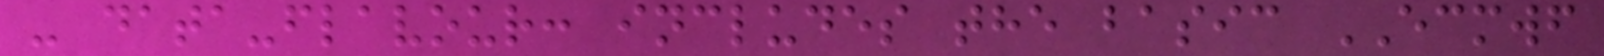- data-flavour: includes the basic ECMWF
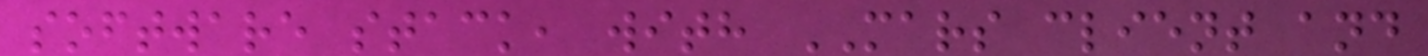software stack, with MARS client and
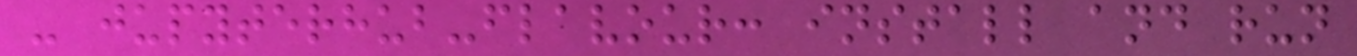- jupyterhub-flavour: install and run
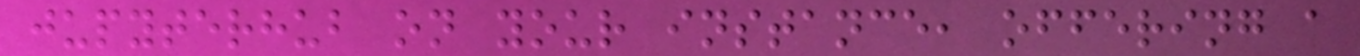jupyterhub on your instance, offering a
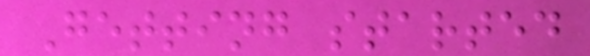Getting started
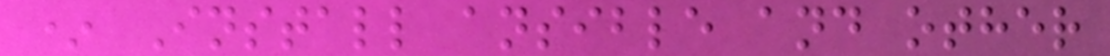* Install ansible and other
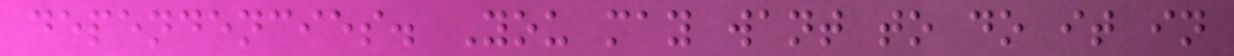dependencies. You may want to do it in
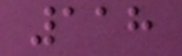118
